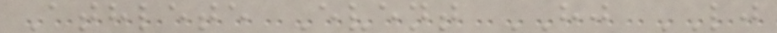Athlete Event HJ LJ
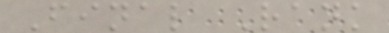Final Rank
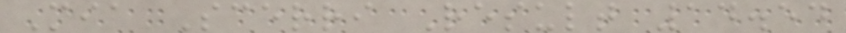Mia Scerri Result 14.54
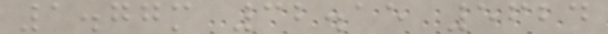1.77m 32.15 5624
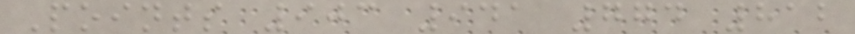Points 903 941 774 812
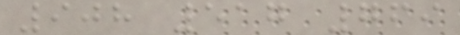908 517 769
